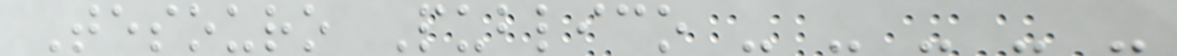Tesouro Publico - - - - -
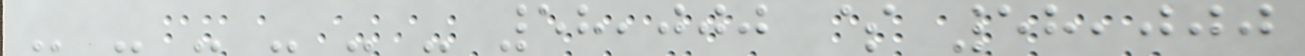- - - - - - 58,000 $ 58,000
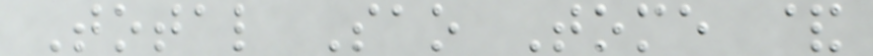Total Sao Tome &
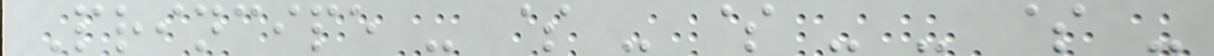Principe - $ - $ - - $ -
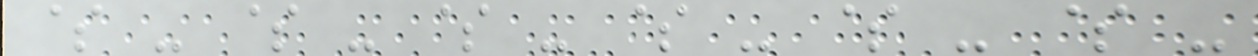$ - $ - $ - $ - $ - $ -
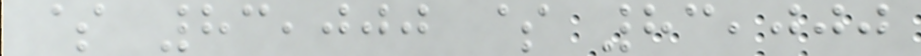$ 83,000 $ 83,000
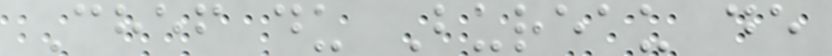Chef du Bureau de
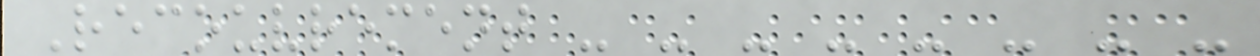Recouvrement - - - - - - - -
